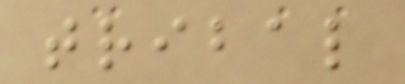tribal
